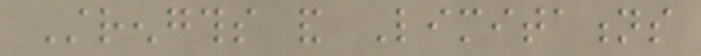Strengths and Limitations
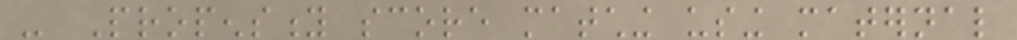- Propensity score matching using maternal
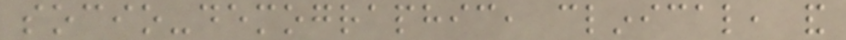socio-demographic, clinical, and
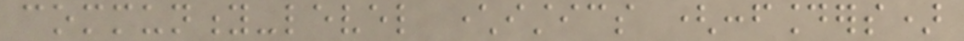community-level characteristics (confounders)
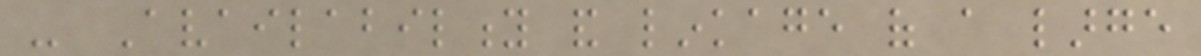- Availability and linkage of a large
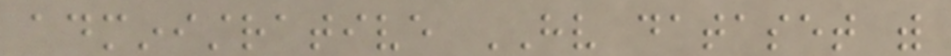administrative HV dataset with
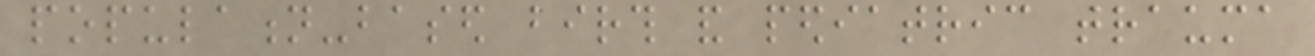population-based birth and pediatric trauma
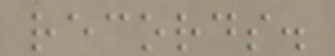records.
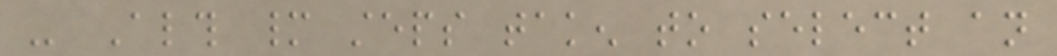- Although many steps taken to select an
